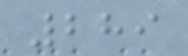289
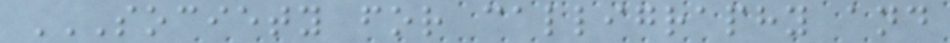SOCIETY FOR CALLIGRAPHY AND
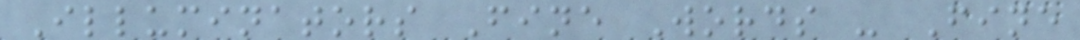Illuminators Fine Words - Fine
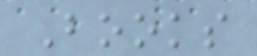Books
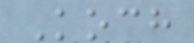Koch
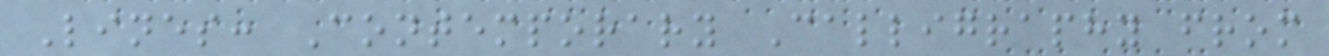Lines: Contemporary Calligraphy from
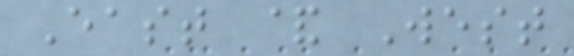East & West
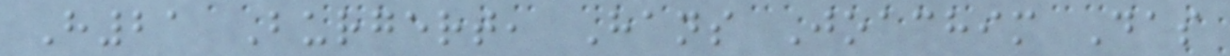H21 Burgert, Hans Joachim Das
